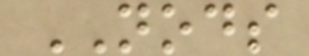NODS
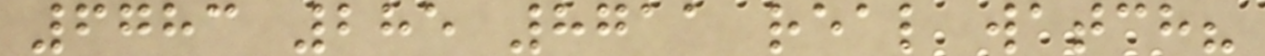6783 285 8711 real watch?
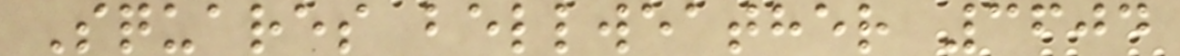Squares bellweather 3604
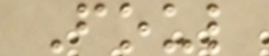Foul
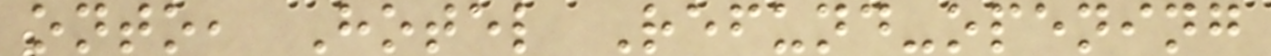onto, Hotel Refund-opening
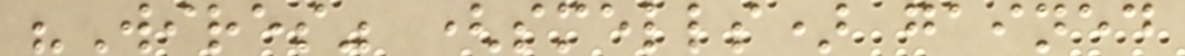"Wires" (smells) gained
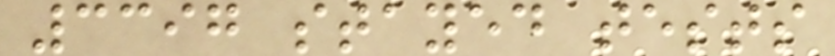3397 stayed tests
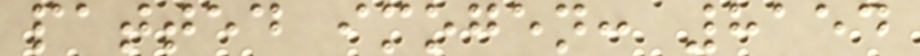patted imogen: 8154
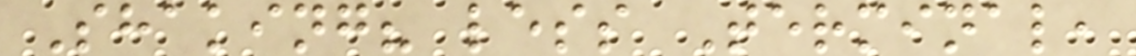Shaking? less Terminal,
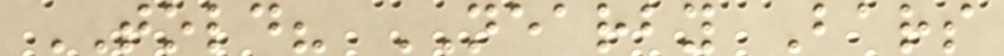TOLD? NEARBY Bars
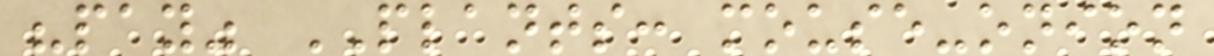"pay" PLANTS: mouse-onion
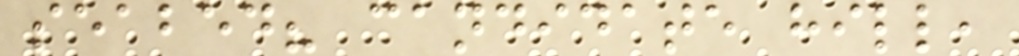seabed? candidate hill,
